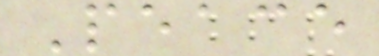Peace
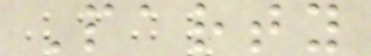Party
